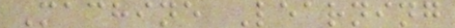Machine Learning
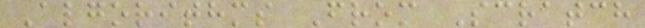Algorithms From Scratch
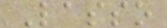Lasso
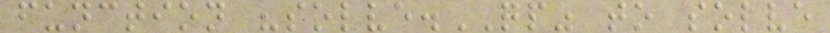function "solve.QP" to solve
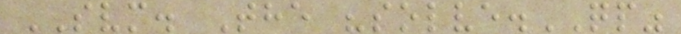SVM. The "solve.QP"
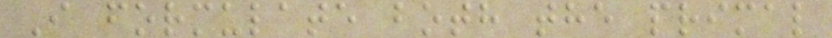I formulate both the primal
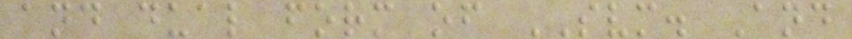and dual form of SVM. And
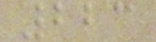223
